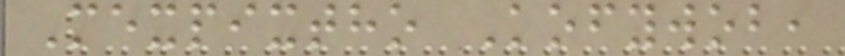Mexpixtho Kofywob,
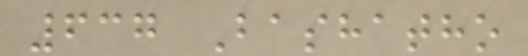637 Bashatho
